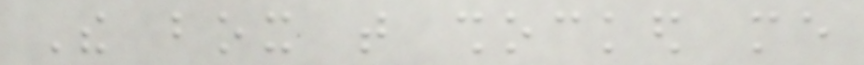The box that shocked me
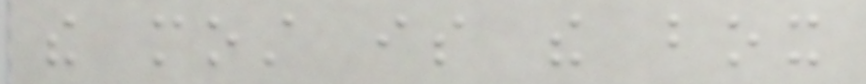the most is the box
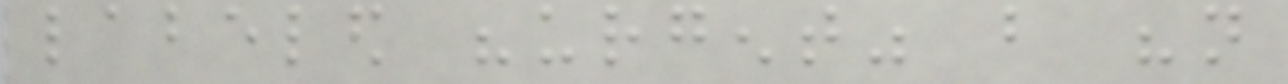labeled "urgent" but "not
